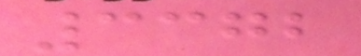3372
